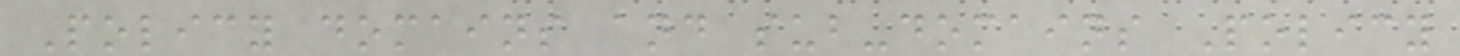Policy domains and sub-domains Policy
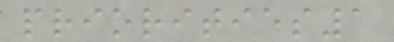priorities1
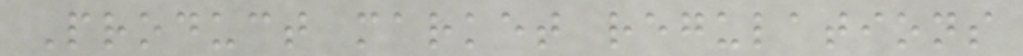Product market regulations
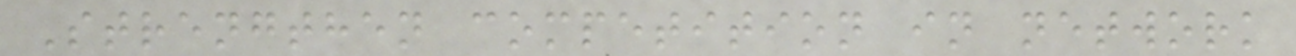Strengthen competition in network
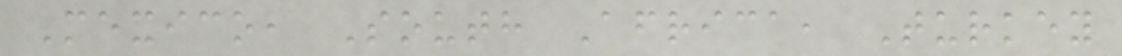Mexico, South Africa, Turkey
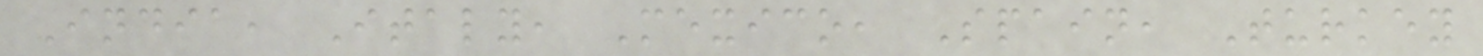India, Italy, Mexico, Spain, Turkey
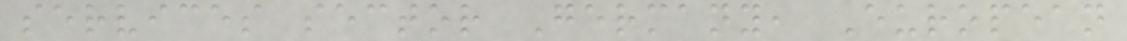services sector Germany, European
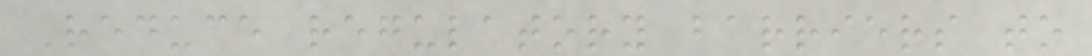Reduce regulatory barriers to
